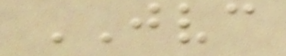JVC
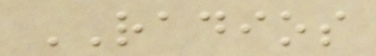RADIOS
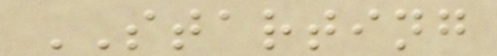STARTING
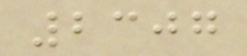2307
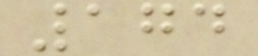174
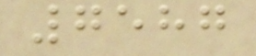7587
